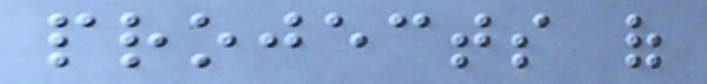projects of
